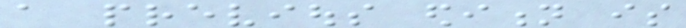a previous edition is
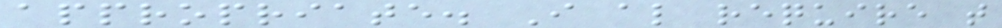appropriate. I also require that
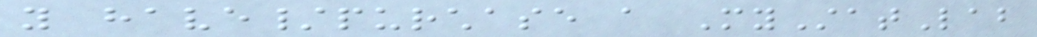you have/purchase a MyStatLab
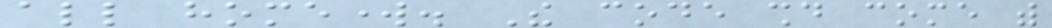all homework. The code should come with
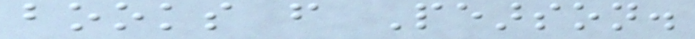books from Pearson.
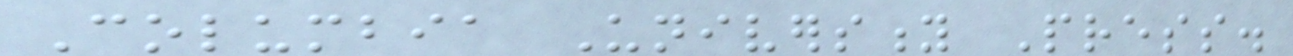Columbia University Press.
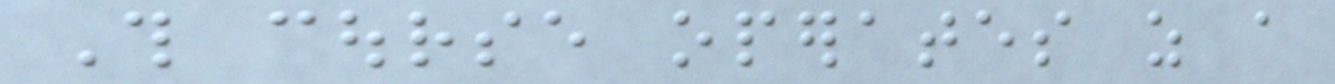This course operates as a
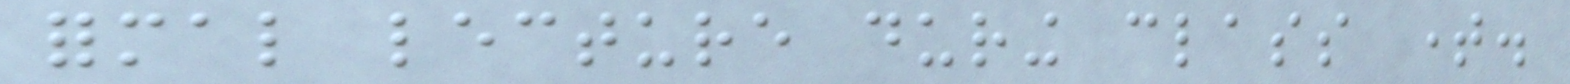formal lecture during class time.
